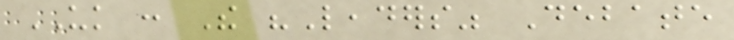UK : The "Leaders" Debate
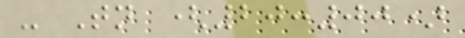- Tonight (20:00)
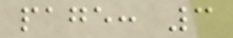page: 3
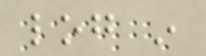log in
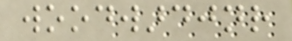woodwardjnr
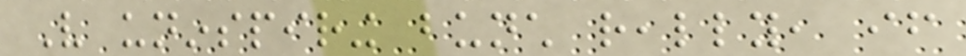Very uninspiring bunch really, if
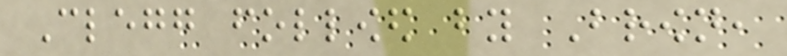Clegg followed by Brown,
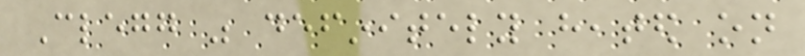Clegg was definitely heated on
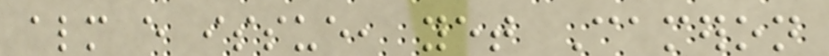almost every issue, yet Cameron
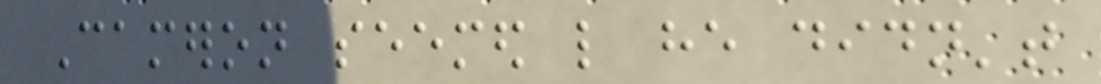Cameron seemed like he didn't
